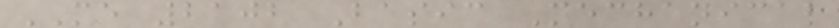ME 2102 Basic Mechanical
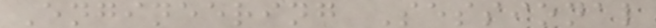Engineering Sessional
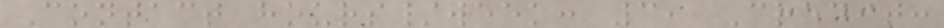Contact hours/week: 3, Credit:
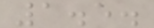1.5.
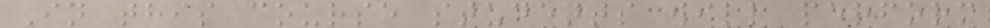In this course students will perform
